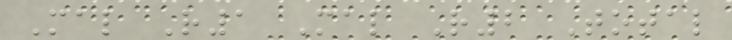Mal R1 Mal R2 Total
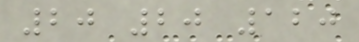20 20 120
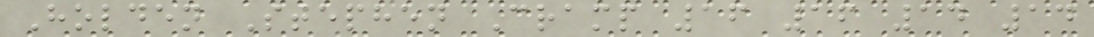Holden Stephen Cramp 16 16 14 14
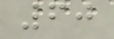60
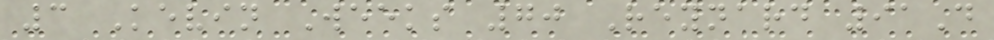3 Kevin Weeks 70 Reynard 91D
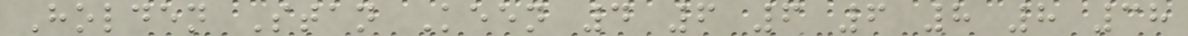Holden Stan Keen 4 6 6 6 8 8 38
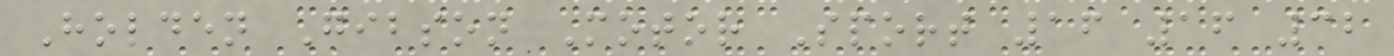Holden Gibson Motor Sport 16 16 32
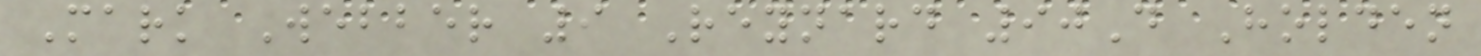Mark Webber 9 Reynard 90D Holden
